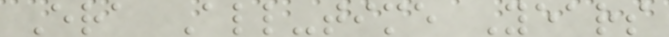Era All-time Years
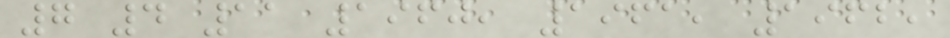7 4 11 1960, 1961, 1962,
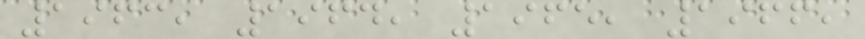1963, 1964, 1965, 1966,
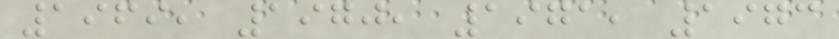1969, 1970, 1971, 1973
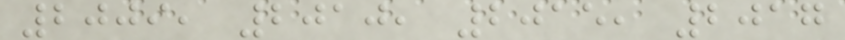2009, 2010, 2015, 2017
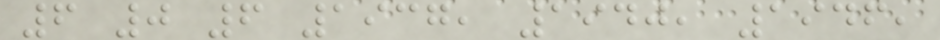6 0 6 1937, 1940, 1946,
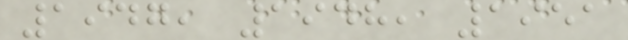1947, 1948, 1951
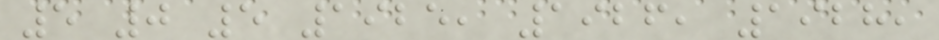5 0 5 1925, 1926, 1928,
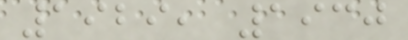1929, 1930
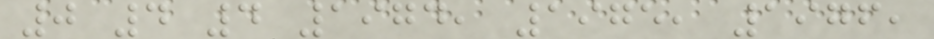0 4 4 1974, 1975, 1976,
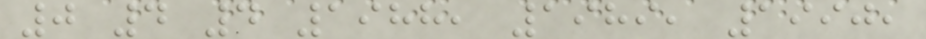0 4 4 1988, 1989, 1990,
